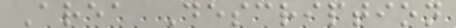Area Description
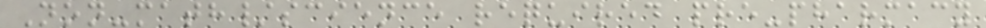Non-math/science required pre-pharmacy
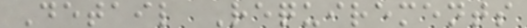Detail Requirements
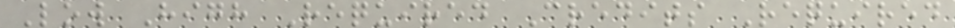Low High Required Credits Required
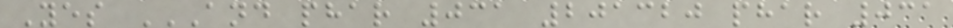Yes AND PHAR 031 201320 PHAR 031
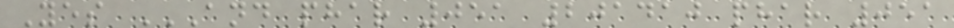Yes AND PHAR 051 201410 PHAR 051
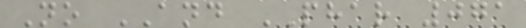No AND PHAR 071
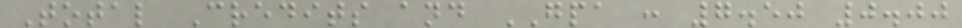Total Credits and GPA : 7.50 0.00
